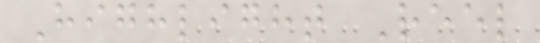Highlight Reel
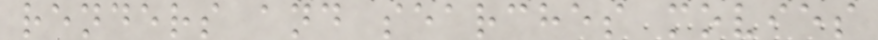renders and searches movies
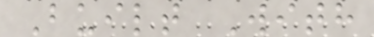Built With
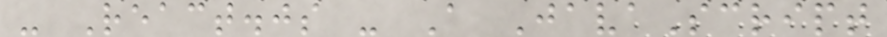- React.js - A JavaScript
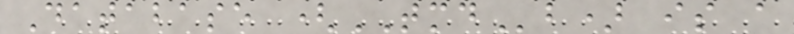Database (TMDb) is a
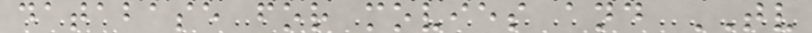database for movies and TV
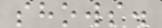shows.
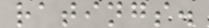ratings.
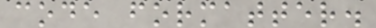code formatter.
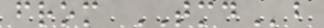from TMDb
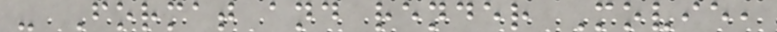- Format and render Movie,
